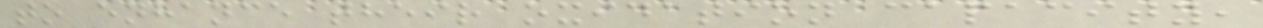to enhance their oxidation capacity,
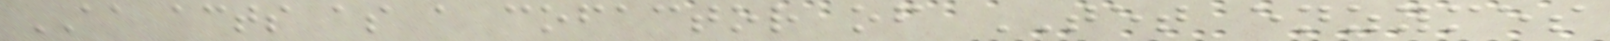AA acts as a cofactor of TET enzymes
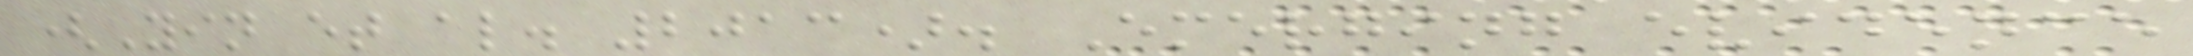(Yin et al. 2013). Emerging evidence
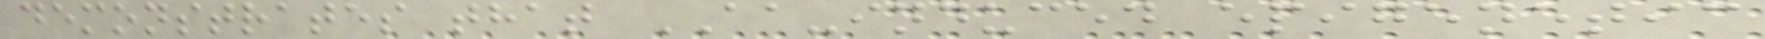demonstrates that AA-induced epigenetic
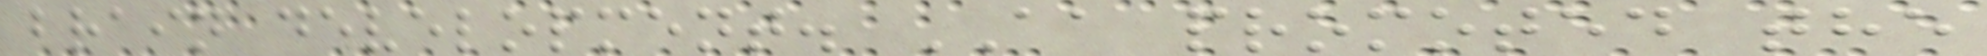brain development. AA promoted the
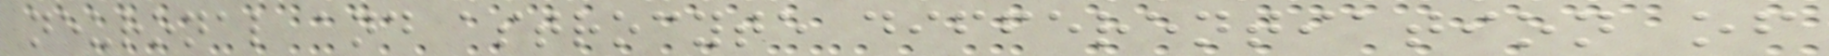neuronal and astrocyte differentiation of
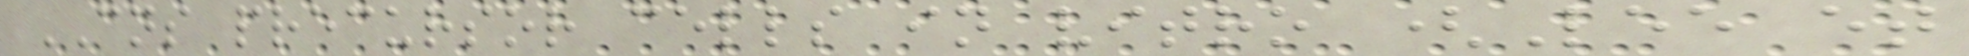CNS precursor cells in vitro (Lee et
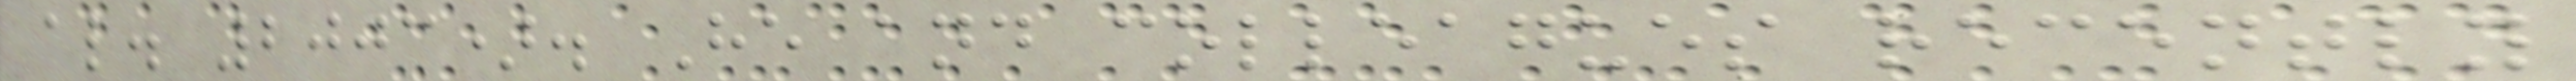al. 2003). He and colleagues recently
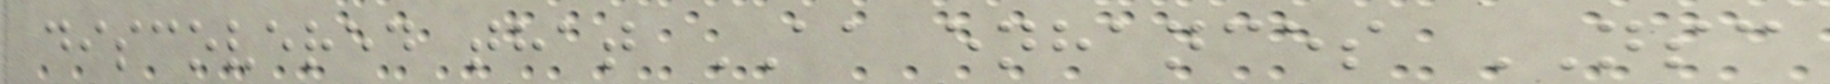discovered that AA enhances NSC
